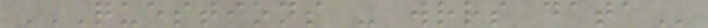QUESTIONS - WRRS DATA
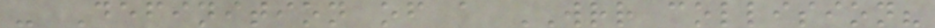- Definition of a WRR collision?
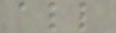all
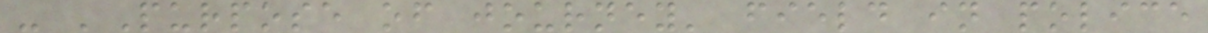- 'Purpose of journey' field in police
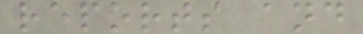reports and
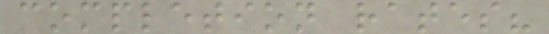completion rates?
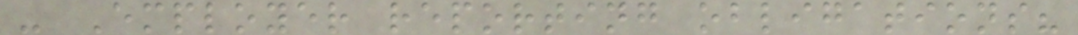- Employer reporting obligations?
